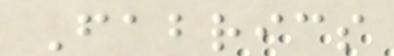Fabrics
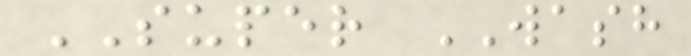SUPER WASH
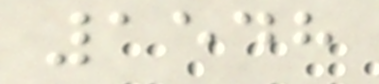1548
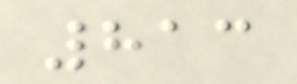813
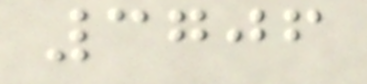3706
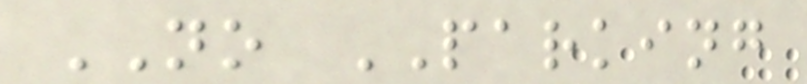NO PARKING
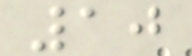10
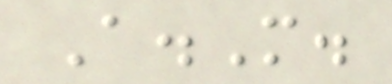A.M.
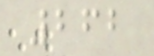262
